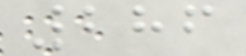286
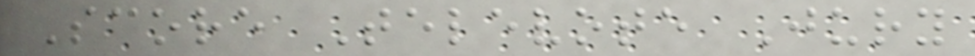Score Televote Jury
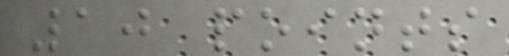10 points
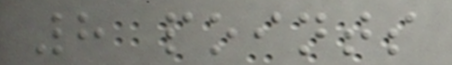8 points
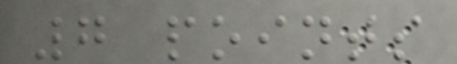7 points
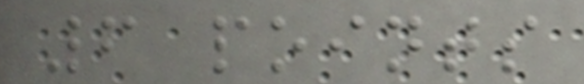6 points
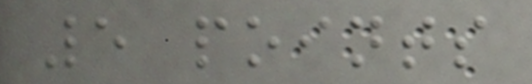5 points
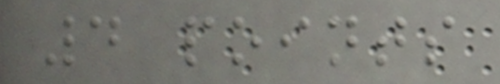4 points
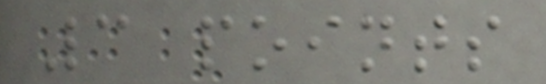3 points
